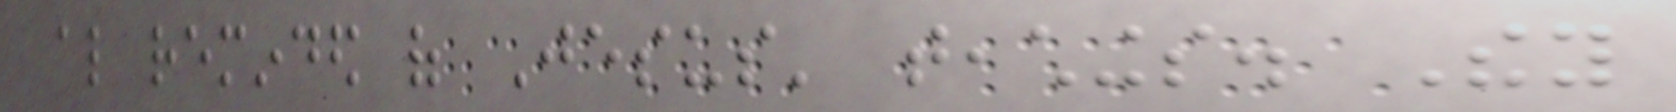also reminded of Jesus' teachings. They
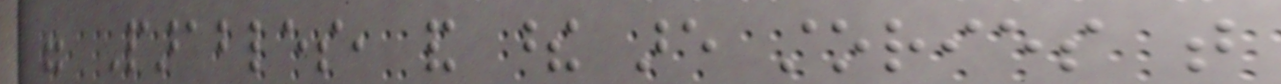were Parables, and these are stories that
